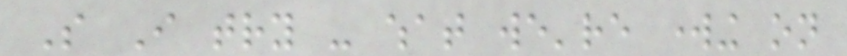So I try - what we're working on
